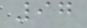97
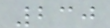230
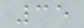35
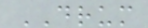DRUM
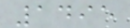1495
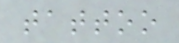tattoo
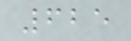625
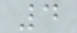4
